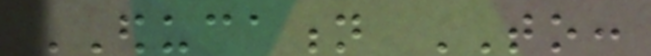EDUCATION TO:
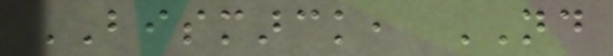BISMARCK, ND
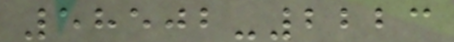58502-2223
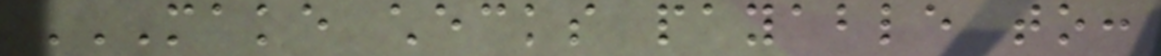MAKE CHECKS PAYABLE TO:
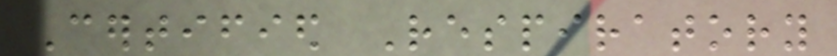Certified Respiratory
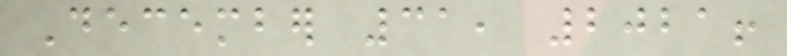December 31, 2021!
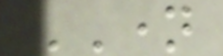NAME
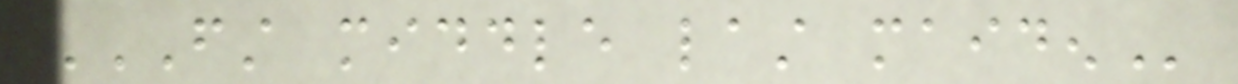FIRST MIDDLE LAST MAIDEN
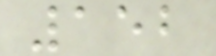152
